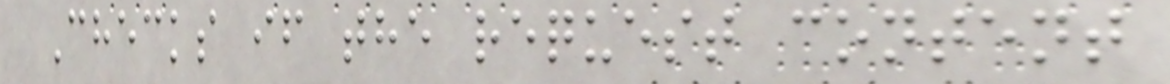Checks if the request content
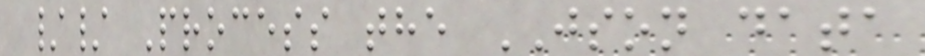// Process the JSON data
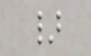}
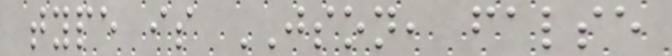type is JSON, false
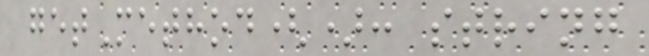getMethod(): string
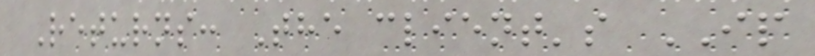Returns: The client's IP
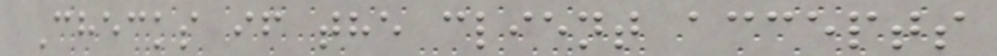Checks if the client accepts
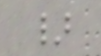}
